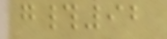g#92
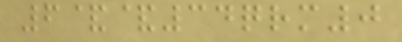6&&34qrm0
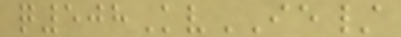q508KvIE/
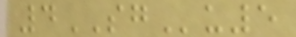4SGu5
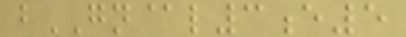bGN@l3e5
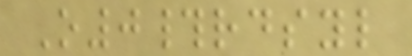O0#rdsyl
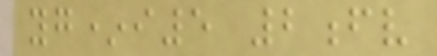yg*i5 2fv
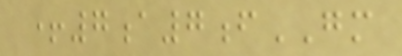+7a7fGM
